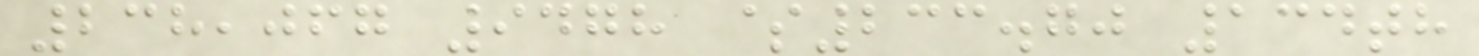238,067 9478 $233.70 134th
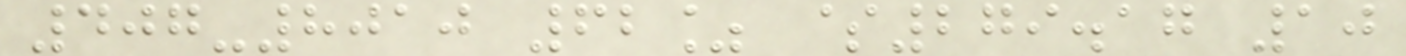407-8010 62% $279.17 10
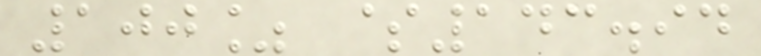100% $143.94
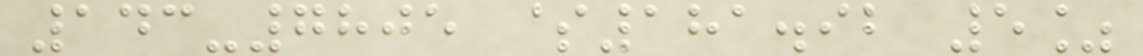143-7805 $181.92 5%
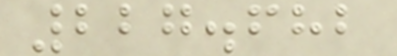227.682
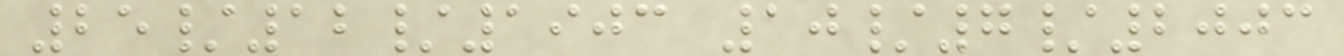25/12/1903 10/7/2003
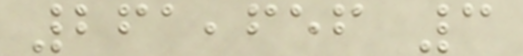261,656 3
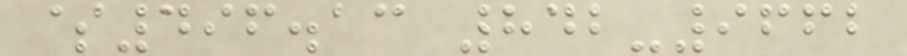$496.13 842-9662
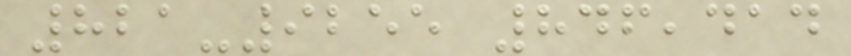821-9255 846,414
